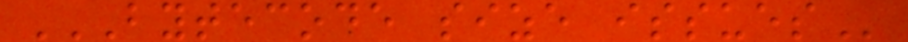BYTECODE SIZE ISSUES
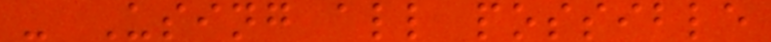- Using all possible
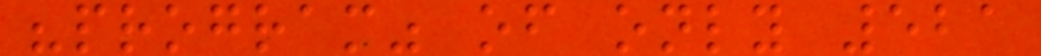"program" of only 521
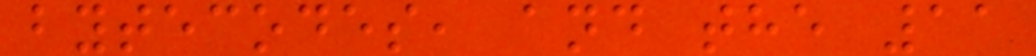bytecodes, and the 11
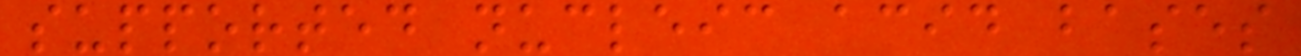supported nucleic acid bases
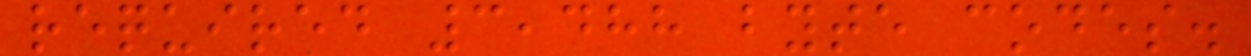required 3,488 byte codes.
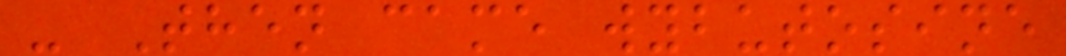- Then came wybutosine
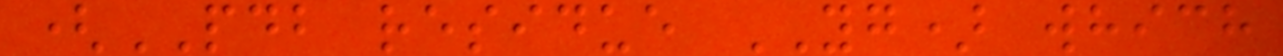(PDB residue YG) which
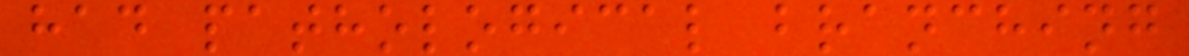had pathological branching
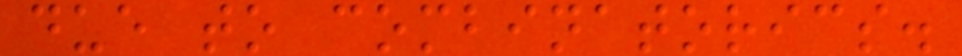due to combinatorics.
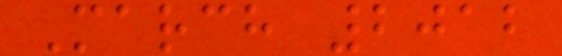March 2012
